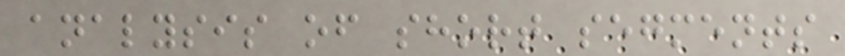analysis of short segments
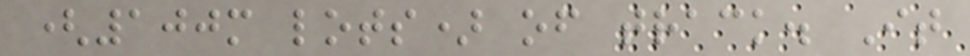(100m lots) of track. It
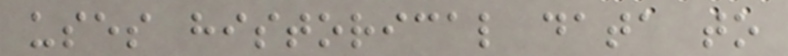uses historical data to
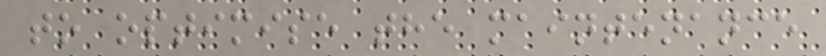to optimise the maintenance
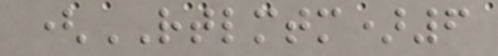(RTLMTM)6
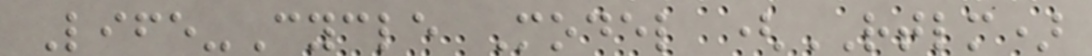Life-Cycle Model (RTLM)
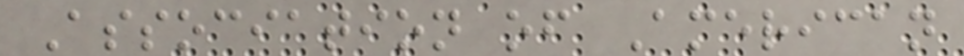Association of American
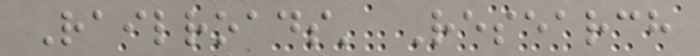Railroads' Research
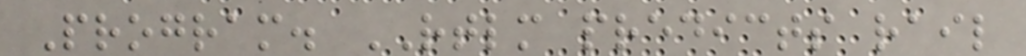Program. RTLM predicts rail
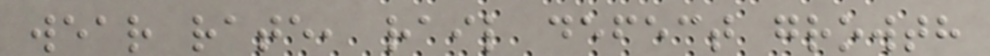wear rate, rail defect growth
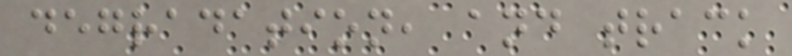degradation, and track
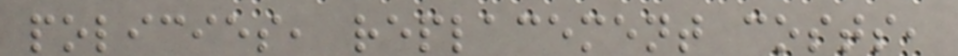policies, replacement costs,
